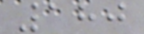180
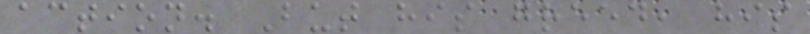action. But his greed, his
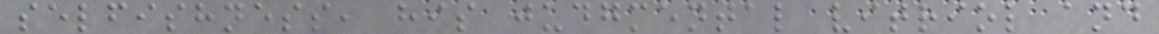selfishness, his judgmental vitriol and
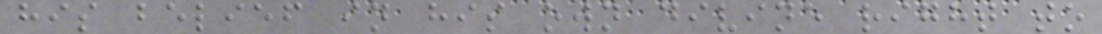his belief in his own divine right to
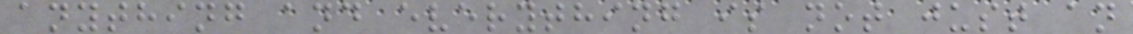anything and everything is not just an
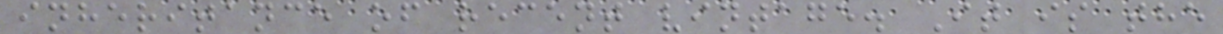inheritance of recent vintage. It is the
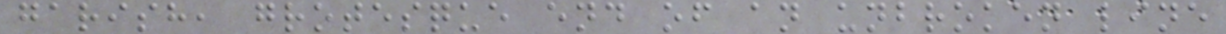garish, grotesque end of an unbroken line
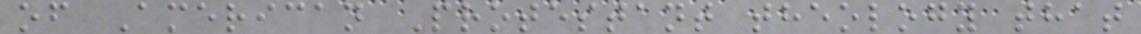of American Protestant theology that
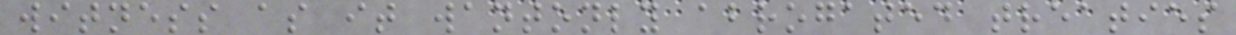witness as it wantonly abrogated treaties
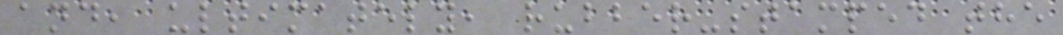and, ultimately, rubber-stamped the
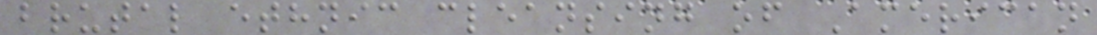brutal ethnic cleansing of American
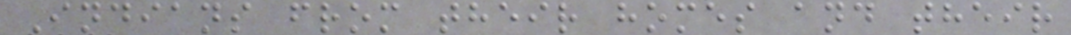Indians from their homes and their
